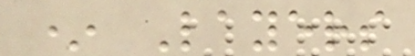* Layers
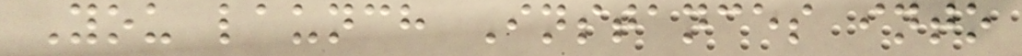You launch Instances into
